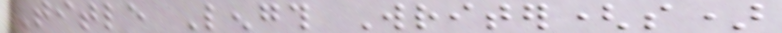Title Length Writer(s)
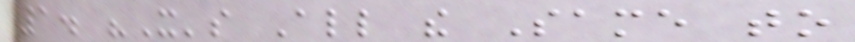1. "It's All the Same to
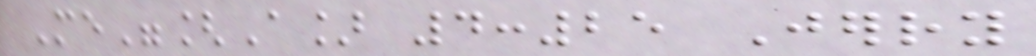Me"[A] 4:25 Jerry
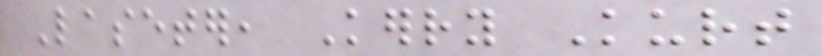Laseter, Kerry Kurt
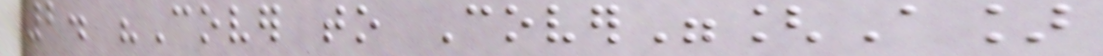2. "Cover to Cover"[A]
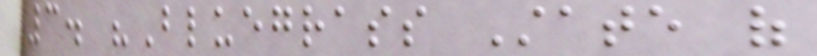3. "Bluegrass State of
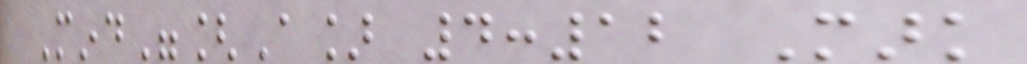Mind"[A] 4:12 Mark
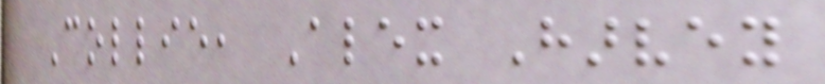Collie, Alex Harvey
